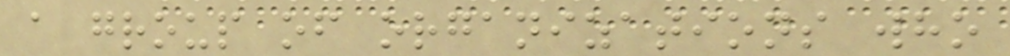a group of organizations who
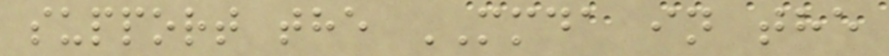support the MMDA in the
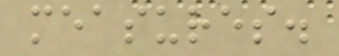measures.
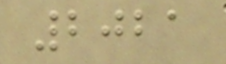2021
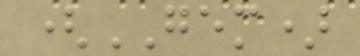(GEM)
